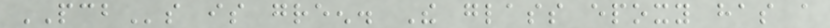PCBs is green. The glass epoxy has a
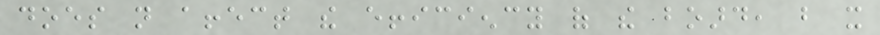does not affect the efficiency of the board, but it
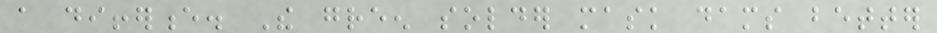a difference. The green solder mask dams better
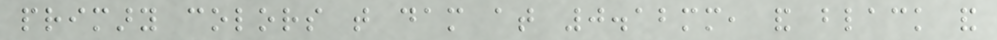primary colors that dam at 0.12mm, and black and
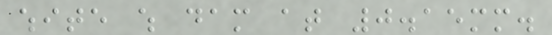white which dam at 0.15mm.
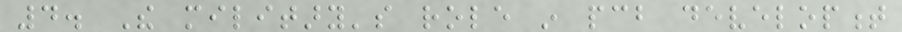4. The military's role in pcb development
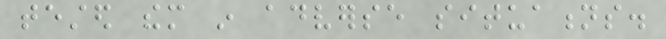tested them in adverse situations.
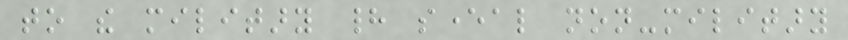to the military had several non-military
